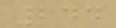244
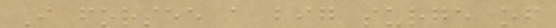I forsee a big surge of
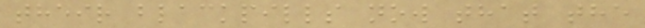their blackpills now that the
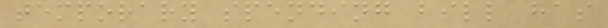temporary spending bill has
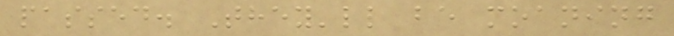passed. They'll be moaning
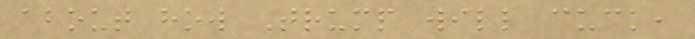about how Trump will cuck,
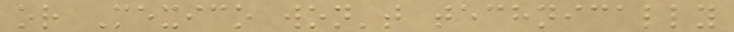or Mexico won't technically
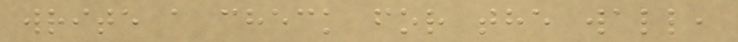write a check for the wall,
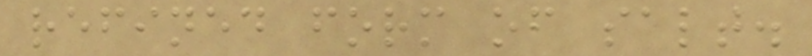refined form of salt.
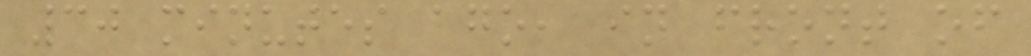30 minutes ago, in front of
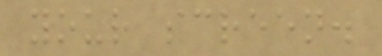your screen.
